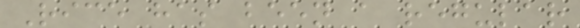Rice has been a regular
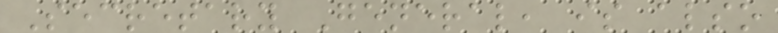Secretary General, is also
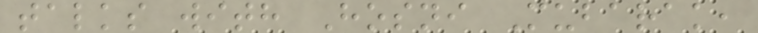talks with Hosni Mubarak,
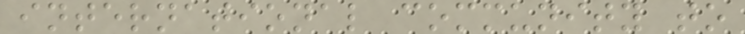international community to
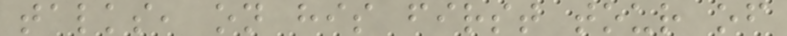talks, on his first tour of
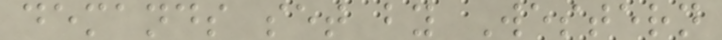demands set by Western
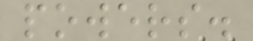powers.
